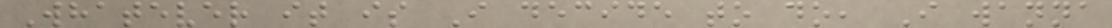Whatever it is I decide to do, I wanna
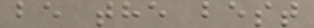be the best
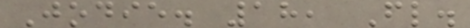Jodie. 18, Fl.
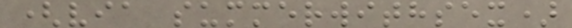(via summerwithsex)
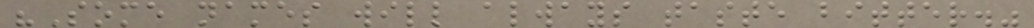"Some names will always taste bitter."
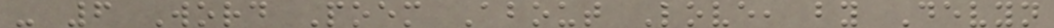- 6 Word Poem About Love, by Devyn
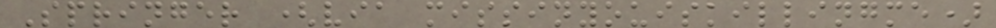Springer (via missinyouiskillingme)
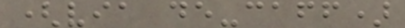(via de-caff)
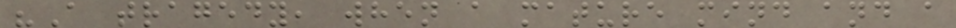"A tragedy, when a mature mind and a
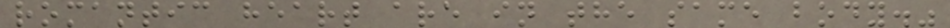romantic heart are in the same body."
